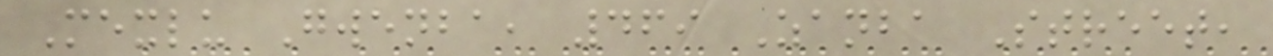Mexlu Gwenba, 469 Zanba Street,
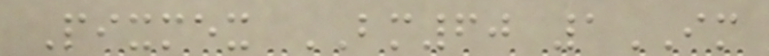Pixmex BM60 1IM
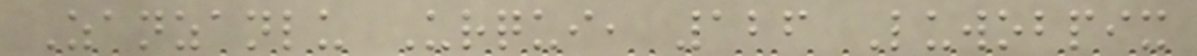Zanzanlu Urqui, 126 Luwobpix
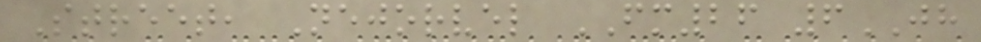Street, Nejorvel FM26 6JH
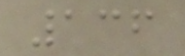136
